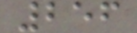256
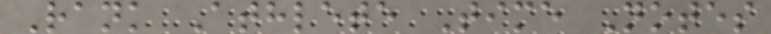Rank Athlete Time Notes
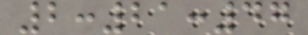2:21:47
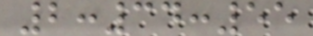2:34:55
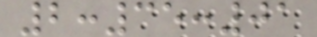2:35:01
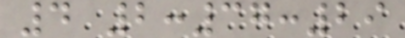4 2:37:29
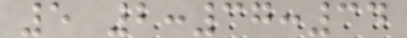5 2:37:34
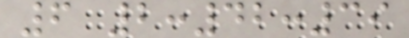6 2:42:39
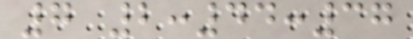7 2:44:37
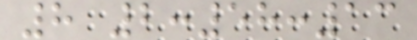8 2:58:13
